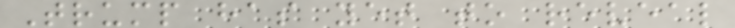Trump has yet to reveal
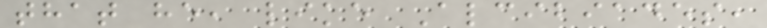that he, like Alcibiades,
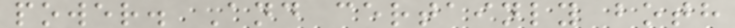power. And certainly both
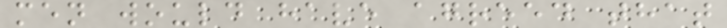men would have agreed that
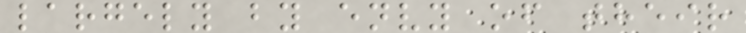largely by envy of their
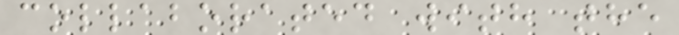collaborated with the
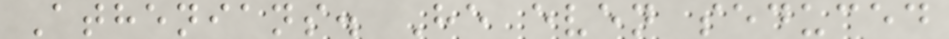Athenians. He even seduced
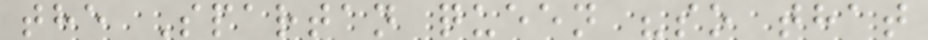the Spartan queen "so that
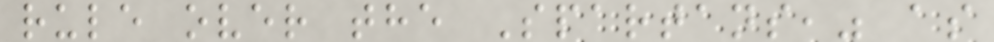rule over the Spartans," as
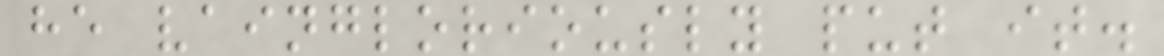he vaingloriously put it.
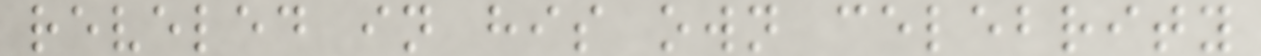reveled in his own celebrity
